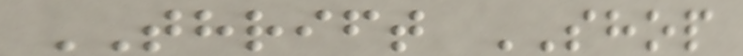THRIFT SHOP
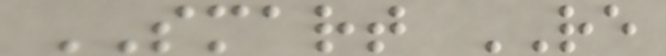SMART RE
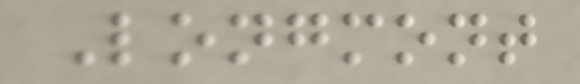Longmont
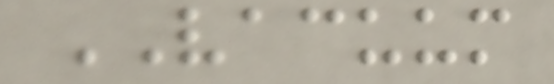VACUUM
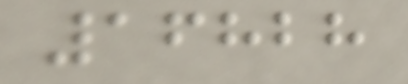16828
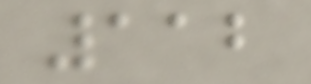112
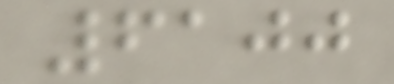6100
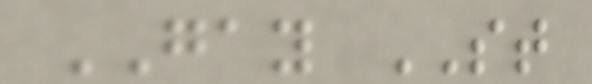GAY ST
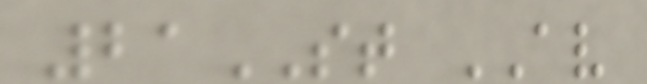21ST AV
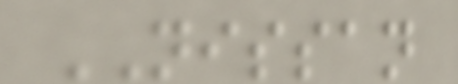NISSAN
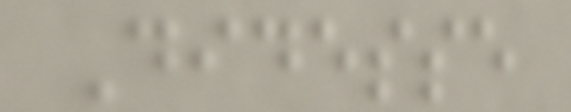Didesse
